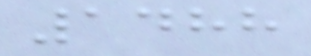1488
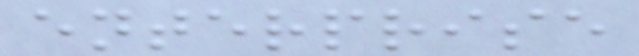enterprise
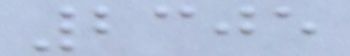2305
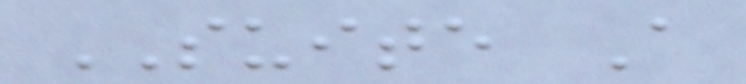SUITE A
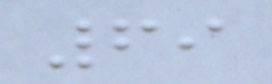69
